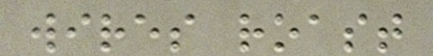wires roast
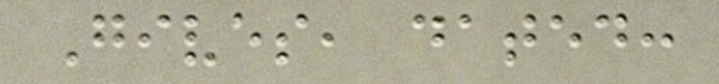Gives, dated:
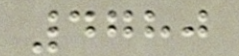4780
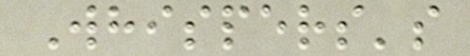Whispers's
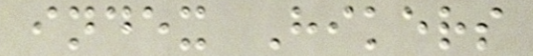index Hikers
